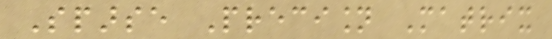Sparse Precision Matrix
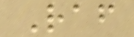Raf
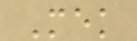Mek
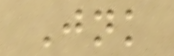Jnk
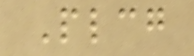Plcg
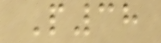P38
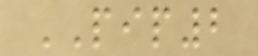PIP2
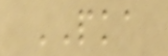PKA
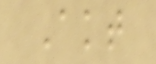Akt
